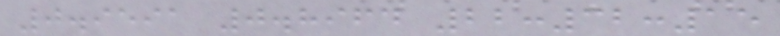0.9591 0.8964 22:32:15
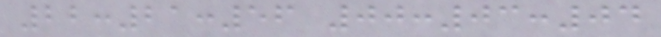22:21:56 00:03:04
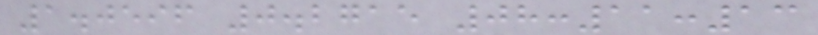1.0596 0.2715 08:11:13
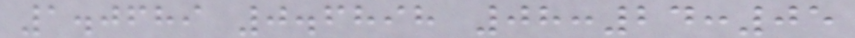1.0689 0.6898 08:24:05
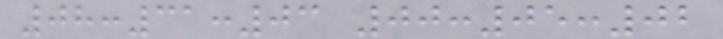08:31:03 00:05:02
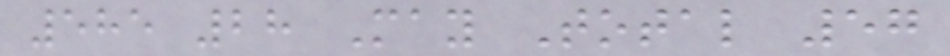585 28 May Total 57
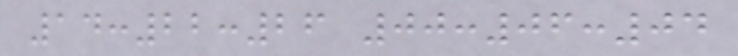14:22:26 00:06:04
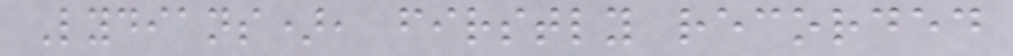Lydians), firstly recorded
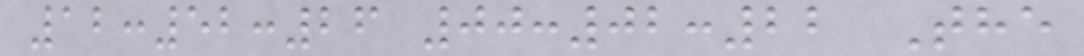12:52:26 00:02:22 The
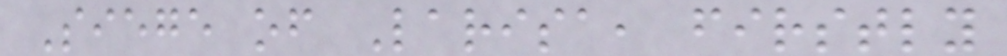Siege of Larisa, firstly
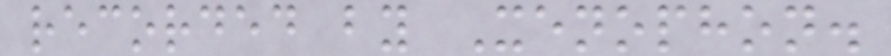recorded by Xenophon.
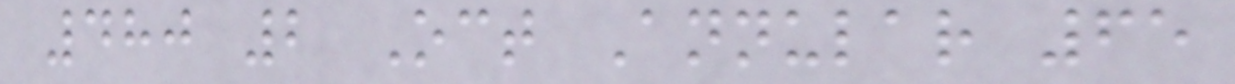480 2 Oct Annular 65
